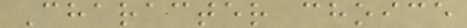Character choice
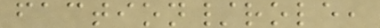faction/role,
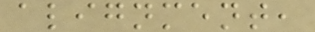alignment,
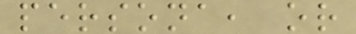persona, or
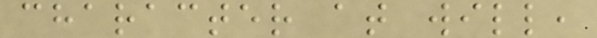character at will,
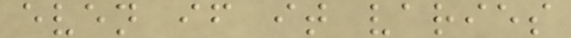even if it varies
